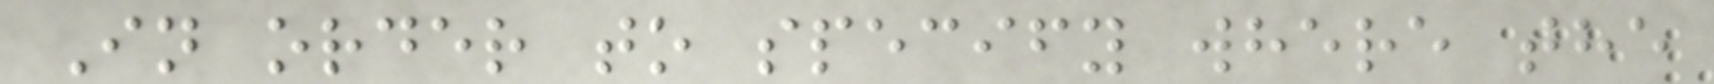In order to specify where the
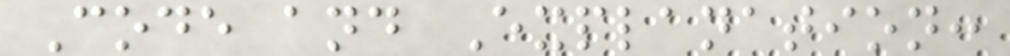Code and Explanation:
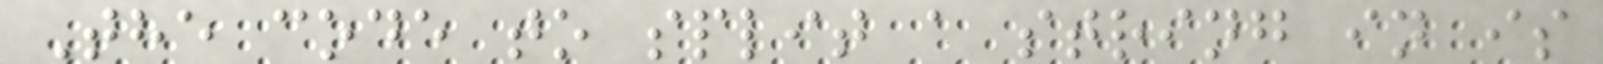The code to split a string in is
